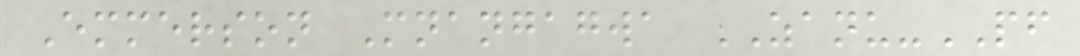Emmerson Mnangagwa ZANU-PF
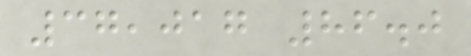37,017 86.0
